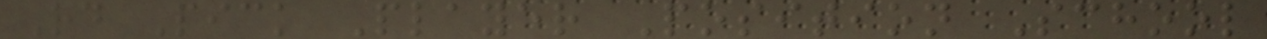Rd Pick Player Position School
